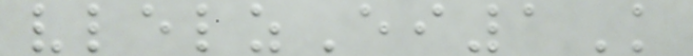vlelzEi1K
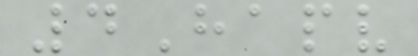4Hapv
